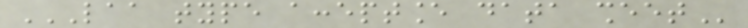LAA TYPE ACCEPTANCE DATA SHEET
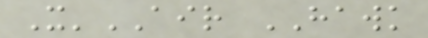X'AIR HAWK
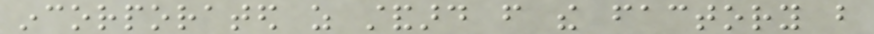incorporated as standard from the factory but
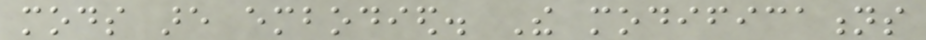mods are embodied. The modifications
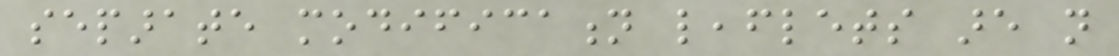separate modification leaflets are not
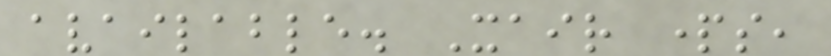available. Xair parts,
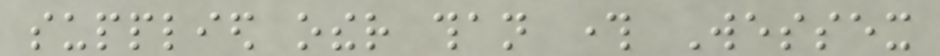supplied other than through Wessex
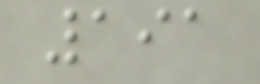191
